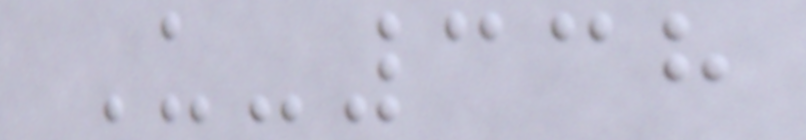U-338
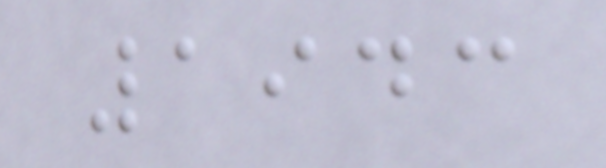1943
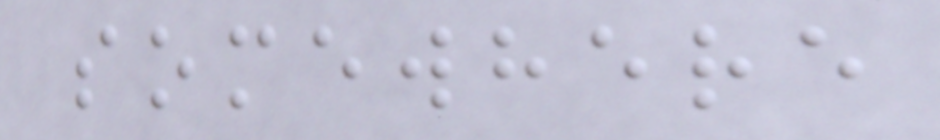somewhere
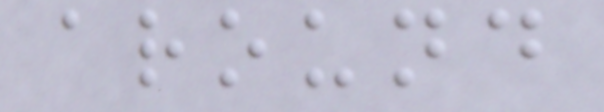around
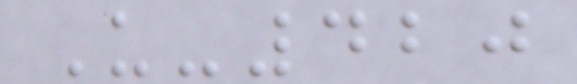U-420
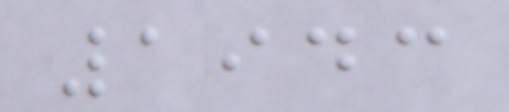1943
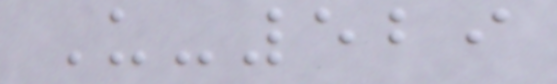U-529
